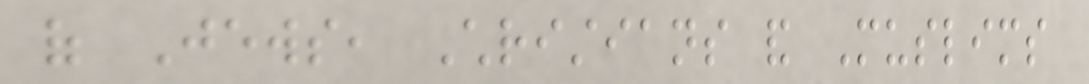of Jews, Christians and Muslims
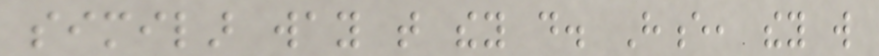similar way that they do. Hence, they will
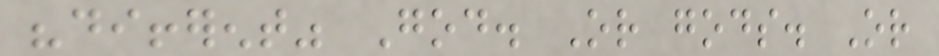"different" God. Or gods. Or
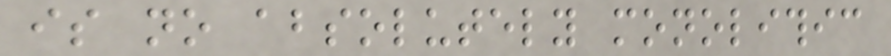is no absolutely monolithic
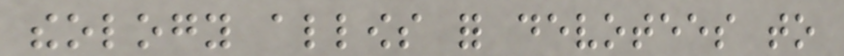theology allows for devotees to
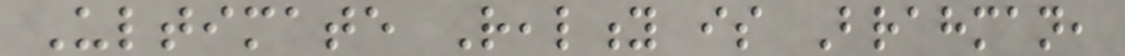Ultimate Reality is Brahman,
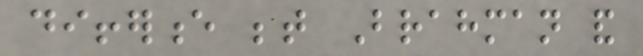difference between Brahman and
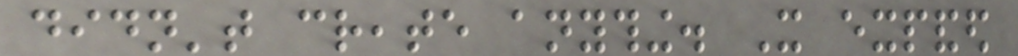didn't create anything. It expanded
